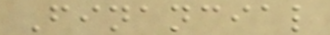Financial
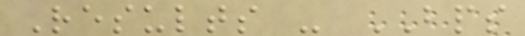Results - BPS
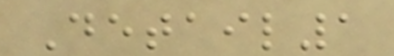Detail1
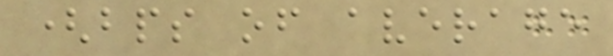(bps of average
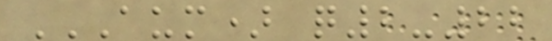AUM) Q2-22
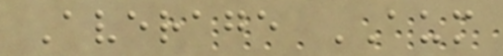Average AUM
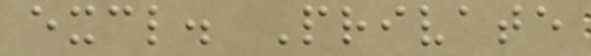excl. Private
